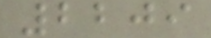2209
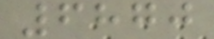6870
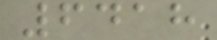6418
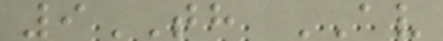9TH AV
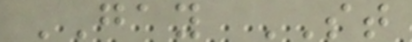GAY ST
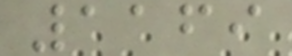1169
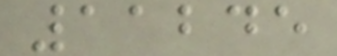11245
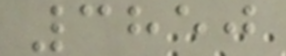3850
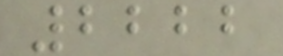2222
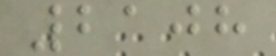2108
